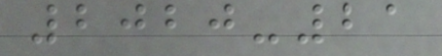2020-21
